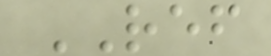REF
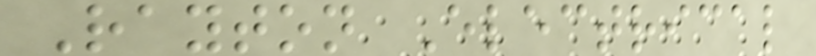Rayton Electrical
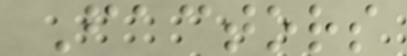Factors
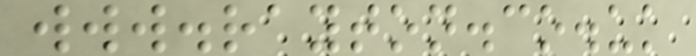www.rayton.co.uk
